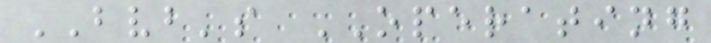BVB's OPERATING
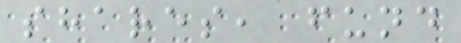shares, fund
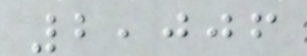2,006
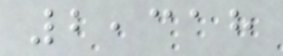2,318
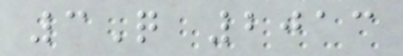3Q 2013
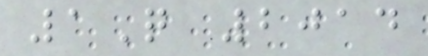1Q 2014
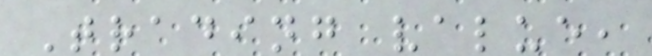Trading value,
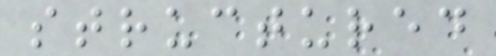structured
